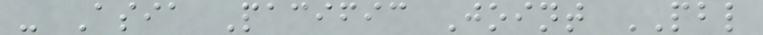- Asia Pacific Joint PBL
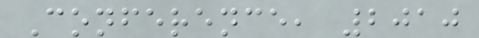Conference, 2010
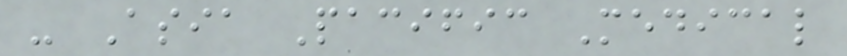- Asia Pacific Medical
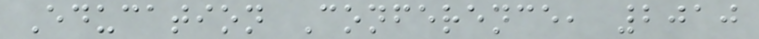Education Conference, 2010
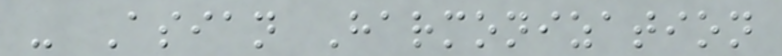- Asian Harmonization
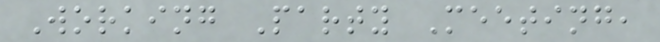Working Party Meeting,
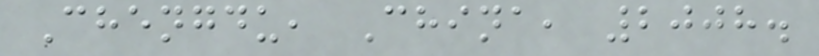Chengdu, China, 2008.
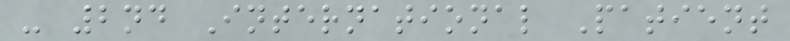- 2nd International Patient
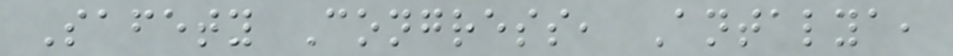Safety Congress, Antalya,
